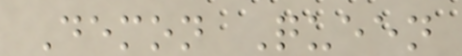Demon Queen
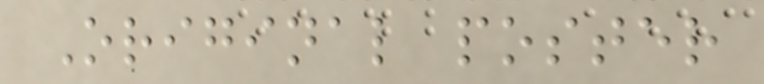Original poster
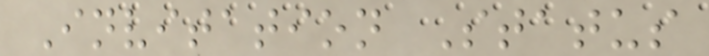Invitation Status
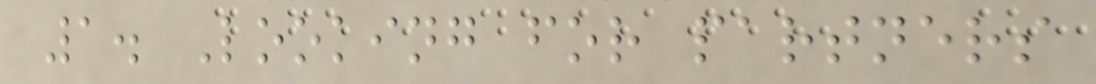1. Looking for partners
